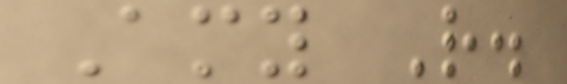Amy R.
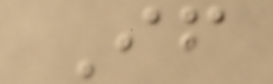If
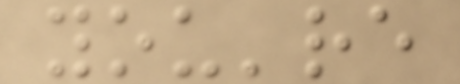you're
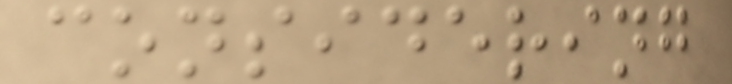considering
